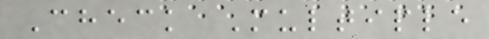Check Multiple
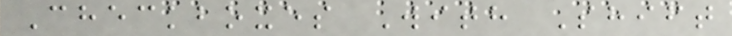Checkboxes With Shift
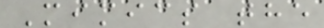Mimics the
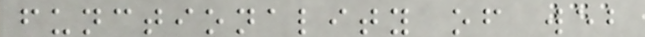functionality of web
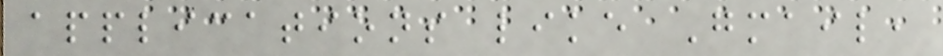applications like Gmail,
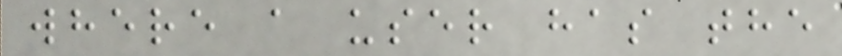where a user has the
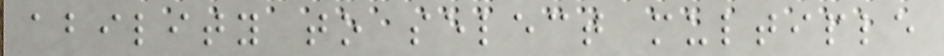ability to select multiple
